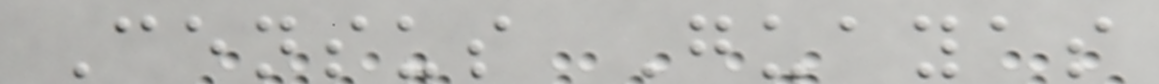Census Guayas
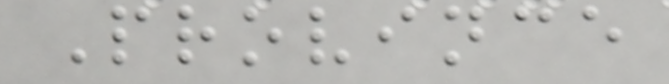Province
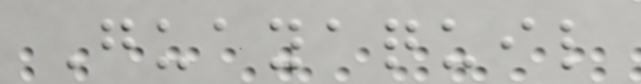Guayaquil
